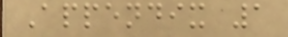Appendix 1
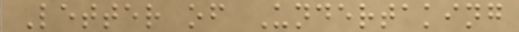Letter of Undertaking
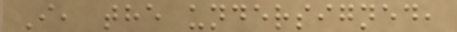I, the undersigned,
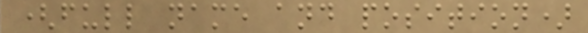(full name and position)
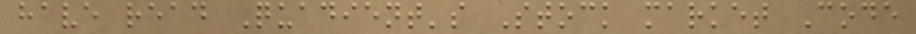have read Quadient's Stock market Code
